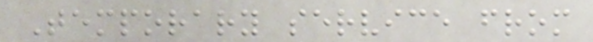Temporary service from
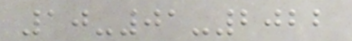10-01-2022
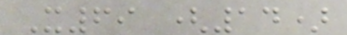X69 (14)
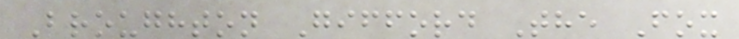Broughton Gifford The Fox
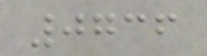0736
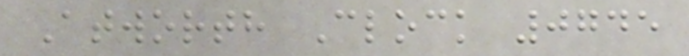Atworth Clock 0745
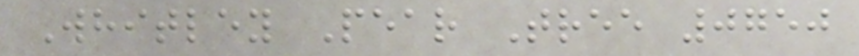Whitley Pear Tree 0750
